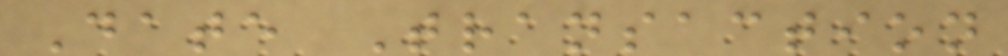Date Transaction
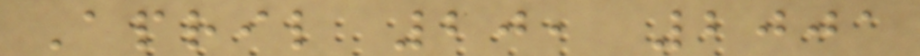April 20, 2001
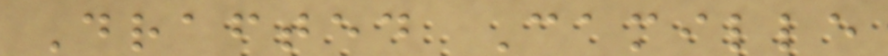Drafted Camille
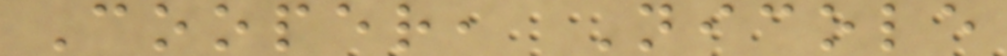Cooper, Nicole
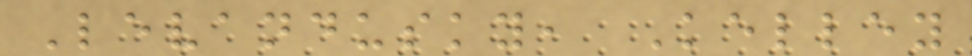Levandusky, Kelley
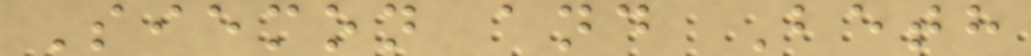Siemon and Beth
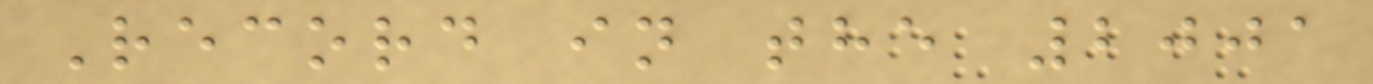Record in the 2001
